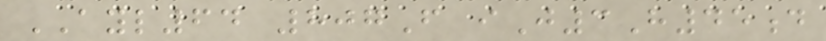AYL64 807F iJ3H45d
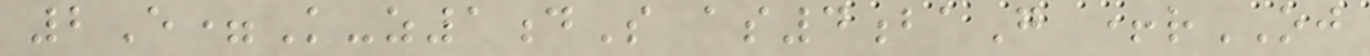2E=K-z1dS as4baG +rOJ
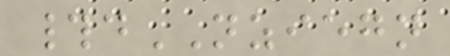#dNZIEGN
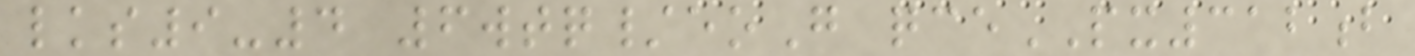lks9-4 6wtq/eoG qcePX312b
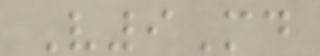V9Md
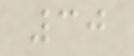30
